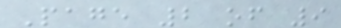Page 2 of 9
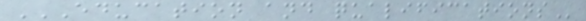EDUCATION AND QUALIFICATIONS
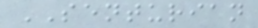SENTURIAN
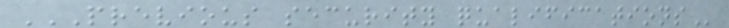PREVIOUS SECURITY QUALIFICATIONS
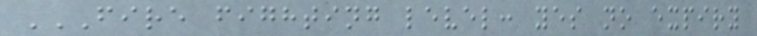FIRE FIGHTING LEVEL: YES NO EXPIRY
